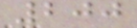200
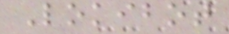Lokibot
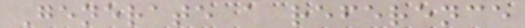Generate a reference
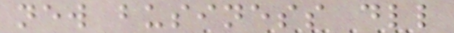new business dll
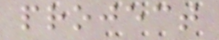project
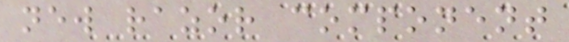new razor component
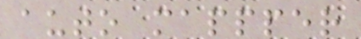auto mappper
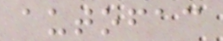autofac
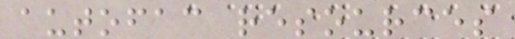autofac resources
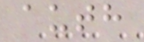auth
